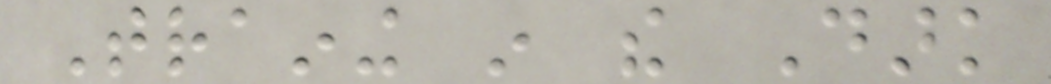Training in the Dark
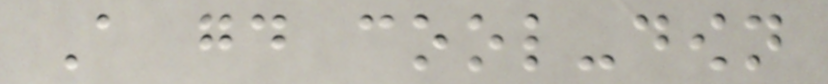A good cool-down
